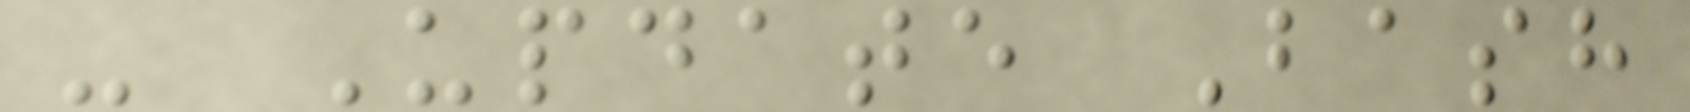- Update Bash
